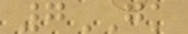7GK
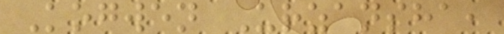Kogwen Urzansha,
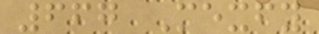667 Mexfy
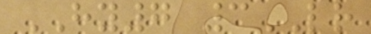HY7 3LR
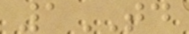1TD
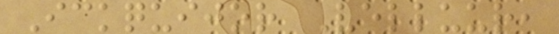Ickquijor Velluur,
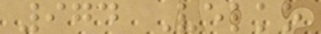974 Velko
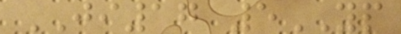JI17 5YP
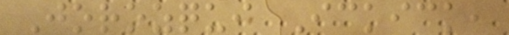Jorozqui Ickick,
